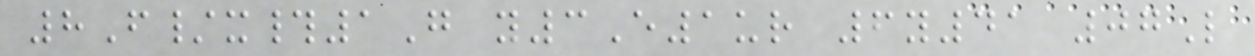8F/x#1G y3E1ur 6y41 07L
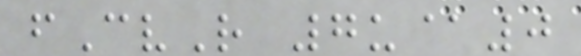fCvR 7u@0
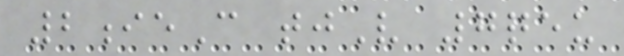2ieC tjV 7qeu
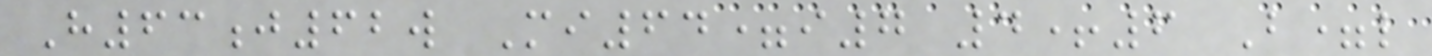H63j62w Mi64=i7 4+6 B=l
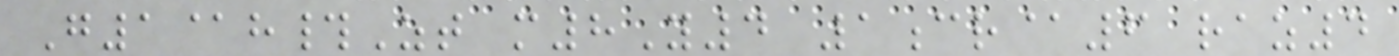G1@h#Zt m8Y4 1cr@6 raz4
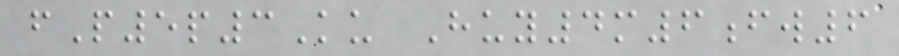fP5p3Ku Huy4m6fw6
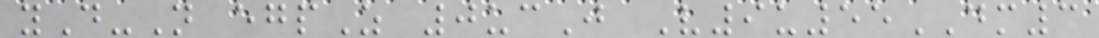yD-N egpZ 0ucJ V9u55DM3
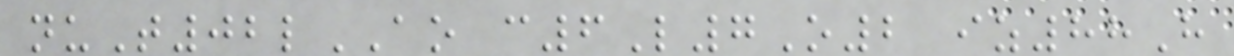nuT02lAO c6L7O2 iz88H
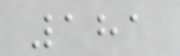181
